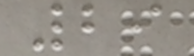29
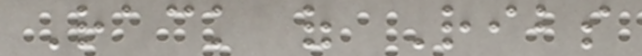Rack of Ribs
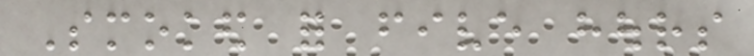Smoked for five hours
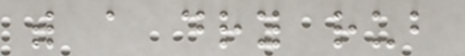with a dry rub
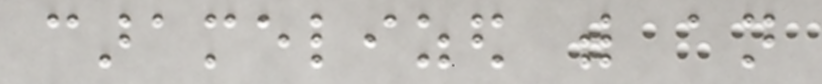caramelized with an
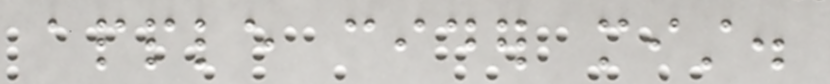apple cider mist.
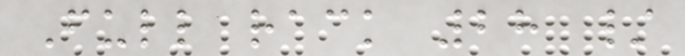Full rack 28 /
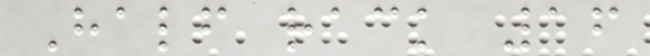Half rack 16
